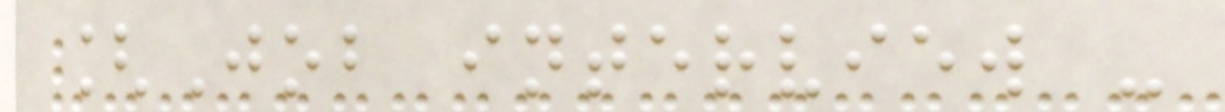[Job interview -
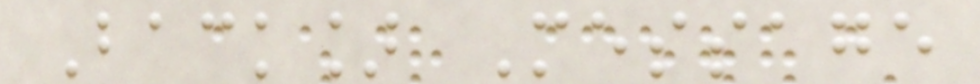Back] Message
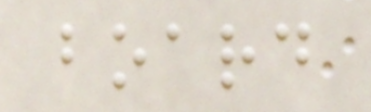board
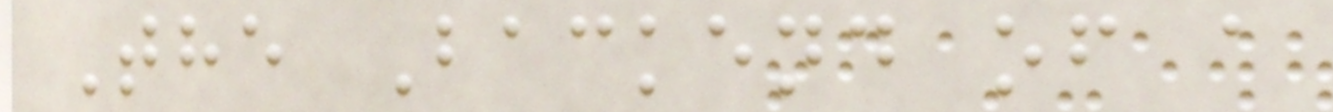The Backend of a
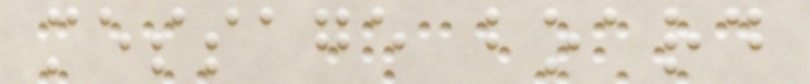message board
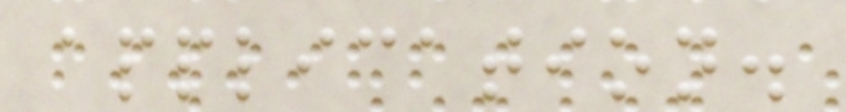application.
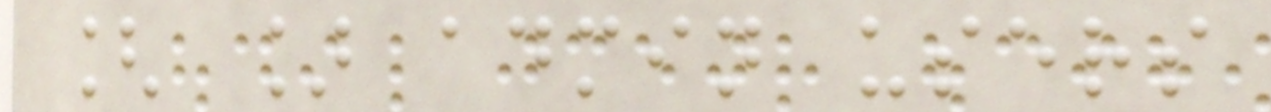[ ] admin users
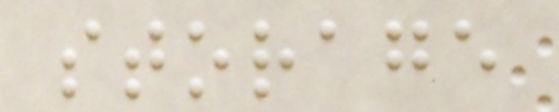storage
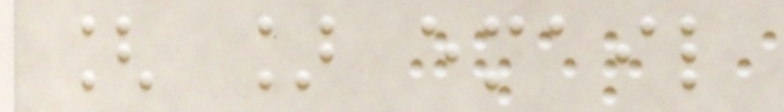[ ] email
